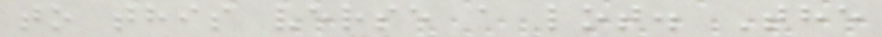to this verse a lot. The
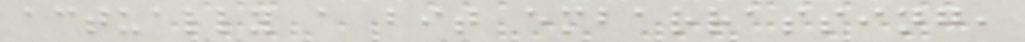actually a bit embarrassing,
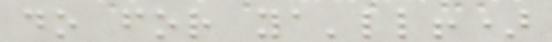do for ya'll!)
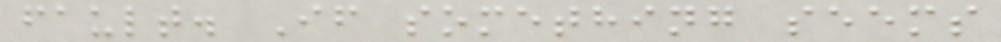fault. If something seems
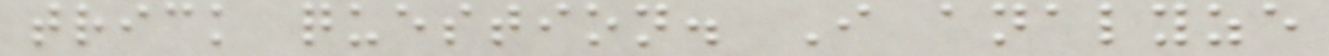trick question. I analyze
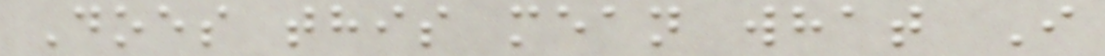Does this mean what I
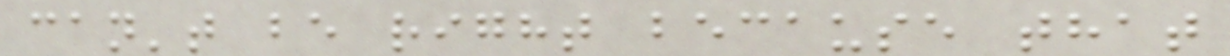can't be right because that
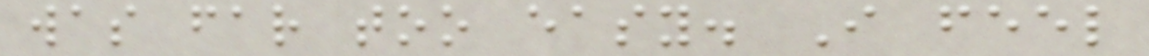was far too easy. I feel
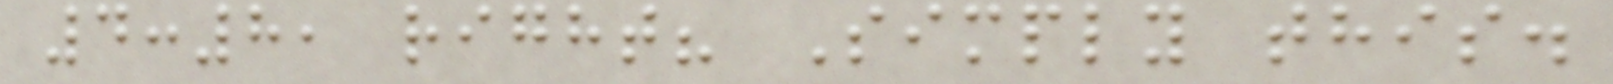4:8, right? Simply this.
